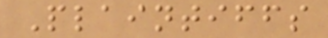Plaintiffs
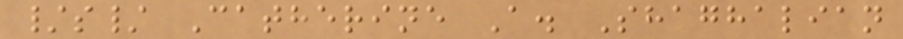/s/ Catherine A. Shaghalian
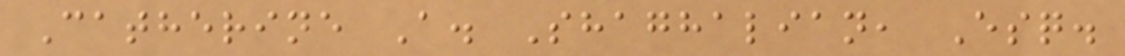Catherine A. Shaghalian, Esq.
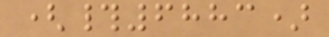(#6883)
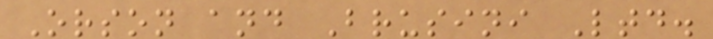Orson and Brusini Ltd.
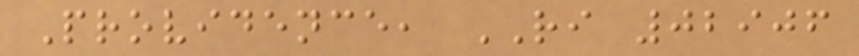Providence, RI 02906
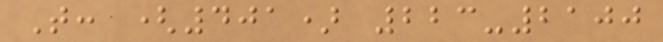T: (401) 223-2100
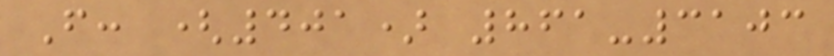F: (401) 861-3103
